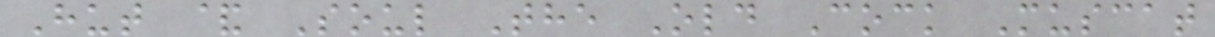Hut & Soul The Old Cock Muscat
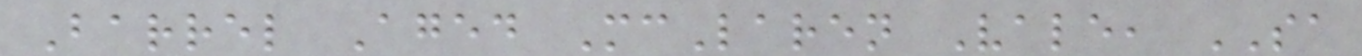Barrel Aged McLaren Vale, SA
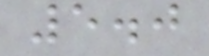5.0
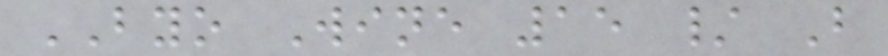BYO Wine 15 / B
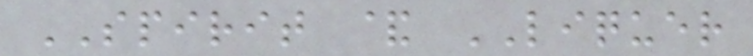SPIRIT & LIQUER
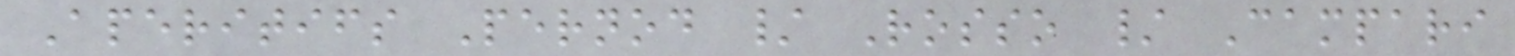Aperitifs Pernod / Rosso / Campari
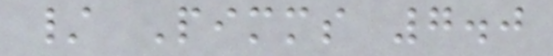/ Pimms 7.0
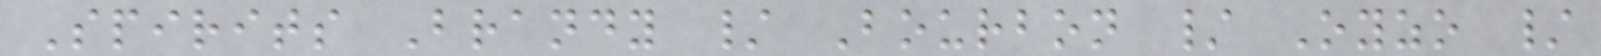Spirits Brandy / Bourbon / Oyzo /
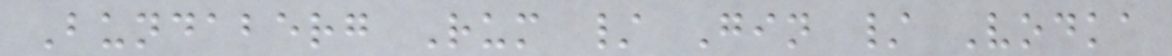Bundaberg Rum / Gin / Vodka
